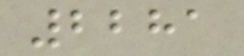2281
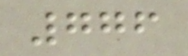776
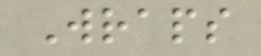Wraps
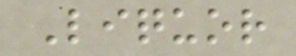Liquor
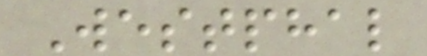Westphal
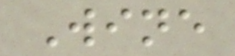Wine
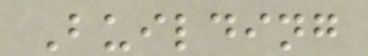Building
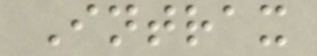Intrax
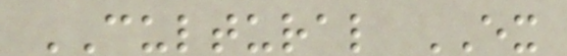CULTURAL EX
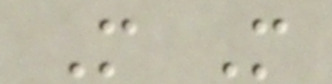M M
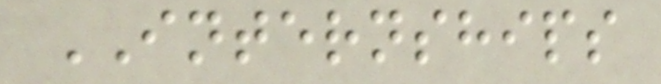INTERNSHIPS
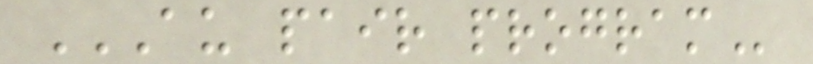AU PAIR PROGRAM
